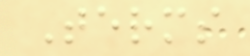Terms
